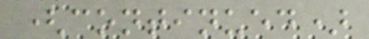(continued)
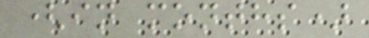(in months)
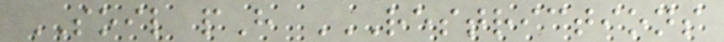SOIL pH RESTRICTIONS
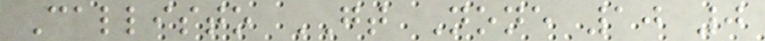Callisto GT None 10 0
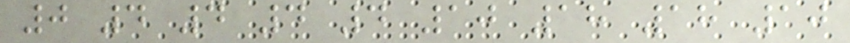0 4 4 4 4 10 18 18 10
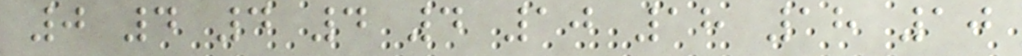0 4 4 4 4 10 18 18 10
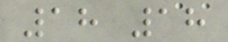18 18
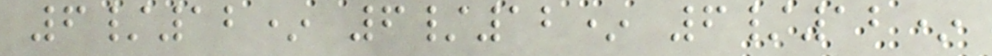6/12* 6/12* 6/12*
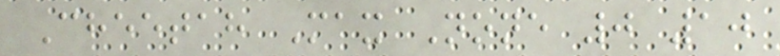Cheetah Max None 0 10
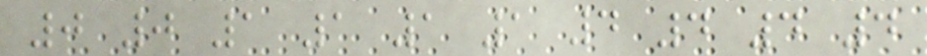0 0 1 1 1 1 4 4 4 4
